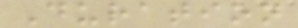Duration
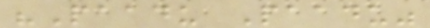"Paadu Paadu"
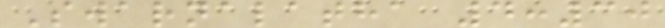Swarnalatha 4:30
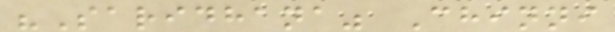"Saridhana" Chinni
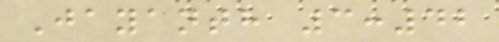Jayanth 3:42
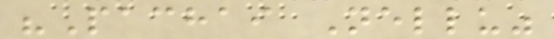"Pachai Nellu"
